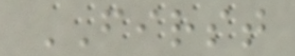FIRST
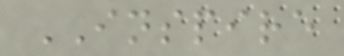INSPIRE
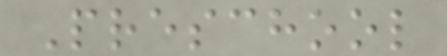Preschool
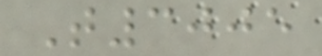T3005
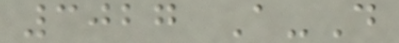3027 A-D
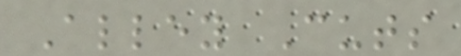Alley Cuts
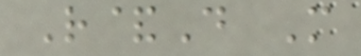R&D M
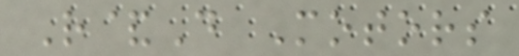R&D Motors
